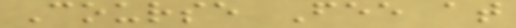Course Fee at
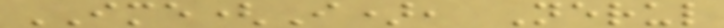IME(I), Nerul
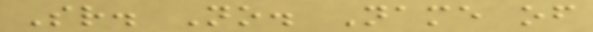Sr. No. Name of
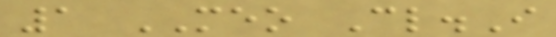1 MEO Cl.I
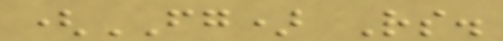(FG) Rs.
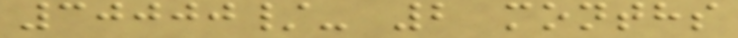30000/- 2 months
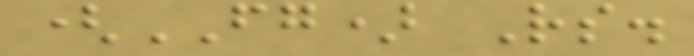(FG) Rs.
